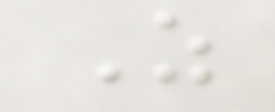As
